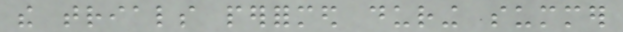the trials performed during summer
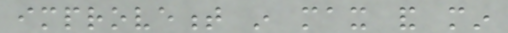improvement in max and min
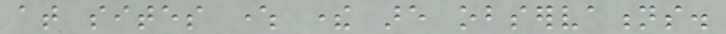at sites where there are observations.
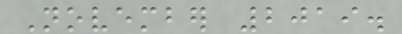November 2019.
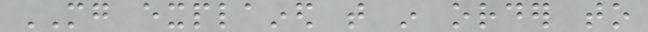MG explained that in order to
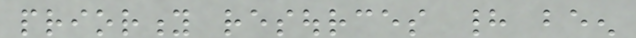priority resources had been
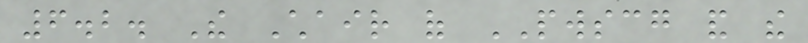6.2. The Chair of PWSCG and the
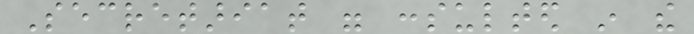Secretariat were consulted in the
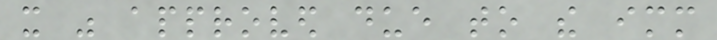it was approved due to the immediate
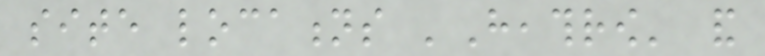site locations 'Heathrow' and
